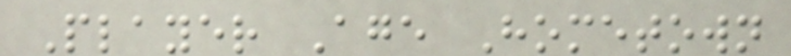Player Age Hometown
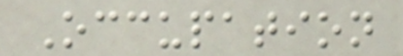Occupation
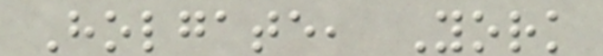Holgate, York
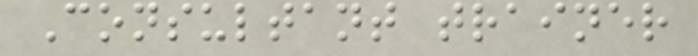Consultant trainer
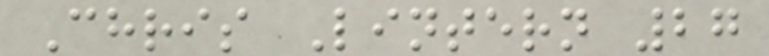Chris Lintern 27
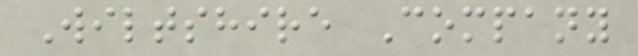Wiltshire Company
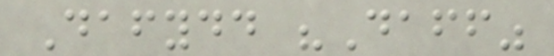Dafydd "Daff"
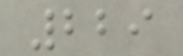229
